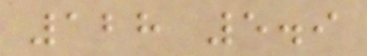128 5.9
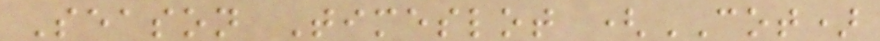Season Timeslot (COT)
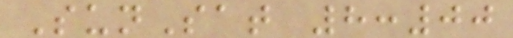SunSat 8:00
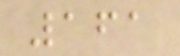161
